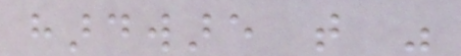hardware that was
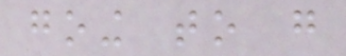going to go
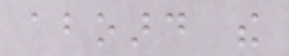aboard the
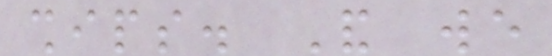ships. And we
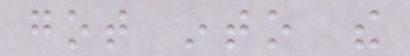got into the
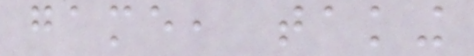game, taking
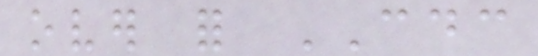over for CDC
